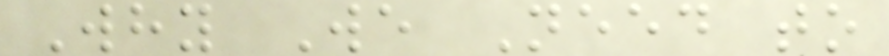Why We Need to
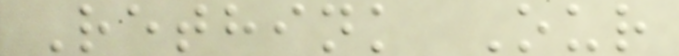Rethink Our
